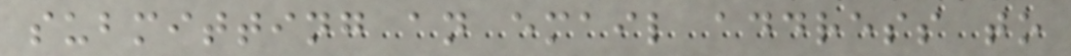submitting an email address to
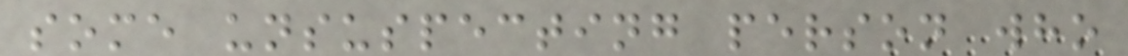some unsuspecting person who
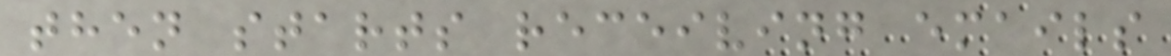then starts receiving emails
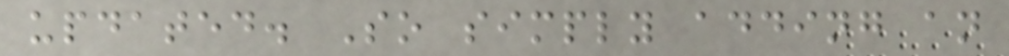updated. So simply adding an
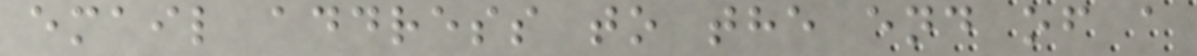email address to the end of a
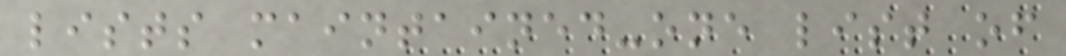lists maintained-one list of
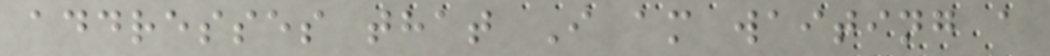addresses that I am waiting a
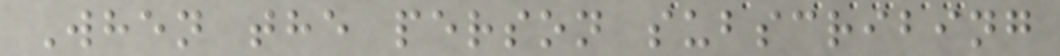When the person subscribing
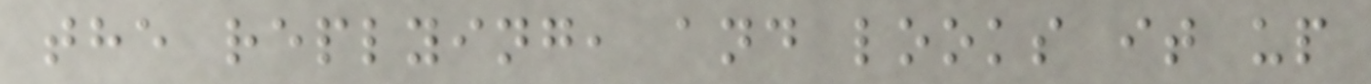the replying, and looks it up
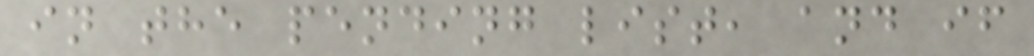in the pending list, and if
